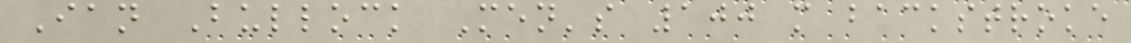Ian Bullock Men's 100 m backstroke
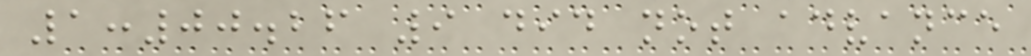1:00.26 9 did not advance
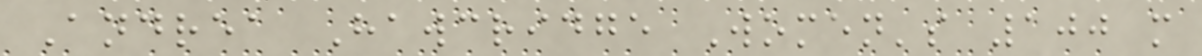Andrea Hawcridge Women's 100 m
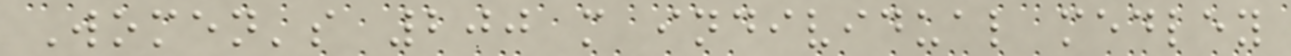Women's 200 m individual medley
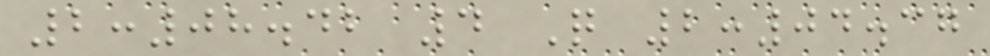2:08.42 4 Q 2:04.37
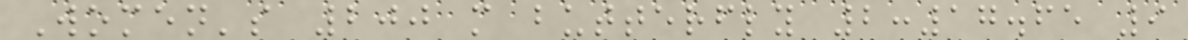Women's 200 m butterfly 2:17.65 9
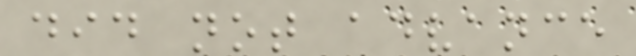did not advance
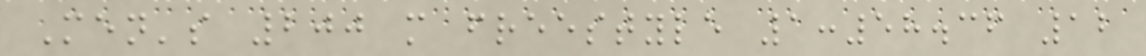Men's 200 m freestyle 1:58.36 12
